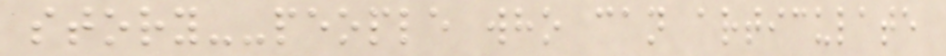story--people who can articulate
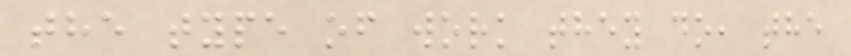the type of work they do, the
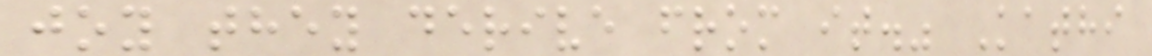joy they derive from it." Kathi
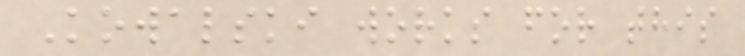Kowalski works for this
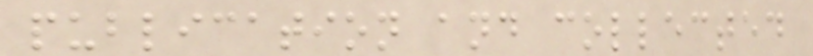publication and collected
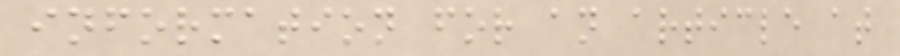information for an article at
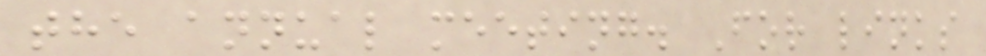the annual meeting. For links
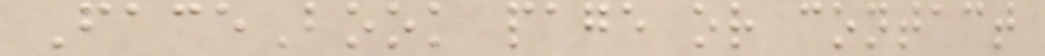FaceBook page or contact
